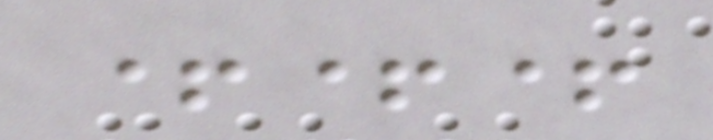+++
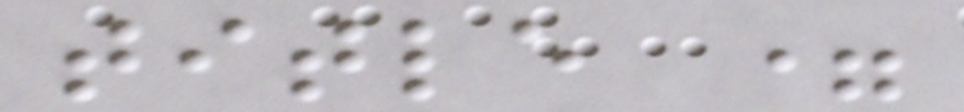title =
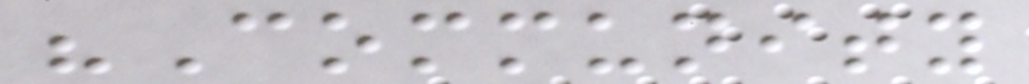"Community
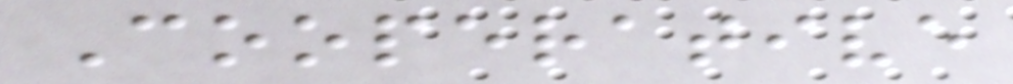Cooperative
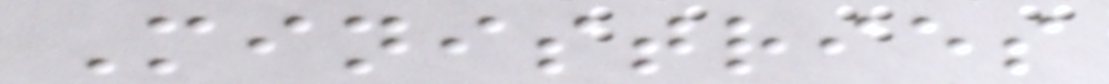Ministries
